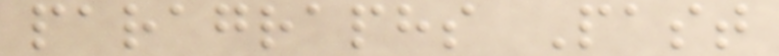paragraphs Past
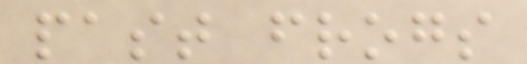past frogs
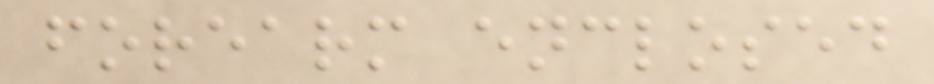forearm enclosed
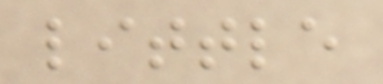little
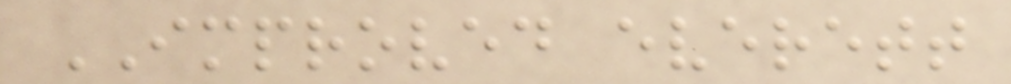IMPROVED everett
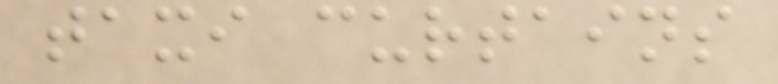taxi curtains
